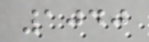1040
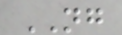NG
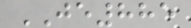JE885
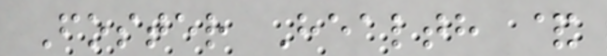Foster Health &
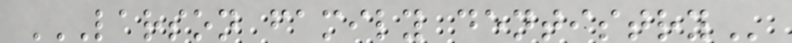LARSON FAMILY DENTISTRY
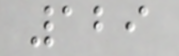129
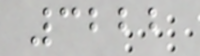3222
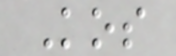Kos
